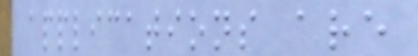applications are
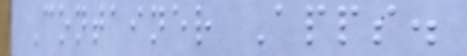Container Apps.
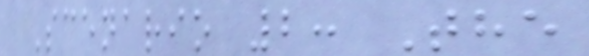Scenario 2: The
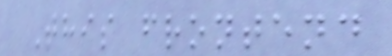This frontend
